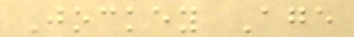Jockey Age
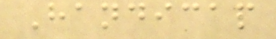Handicap
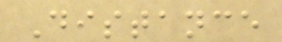Distance
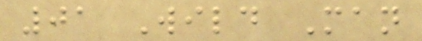01 Wild Man
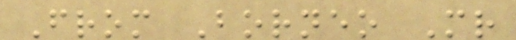From Borneo Mr
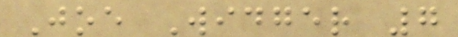Joe Widger 7
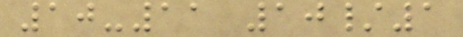10-11 10/1
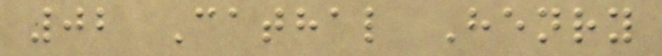02 Cathal Henry
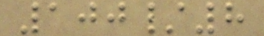100/8
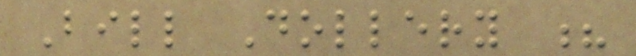Bill Dollery ?
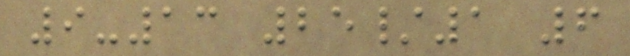9-13 25/1 6
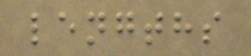lengths
